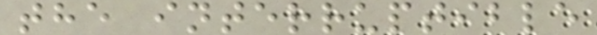the interruptible
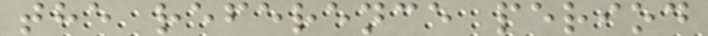the reference period
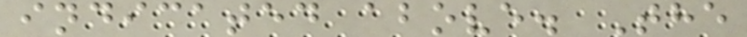indicated above. The
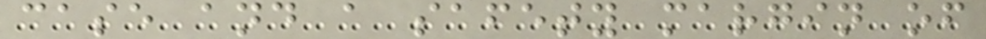case and a safety margin of
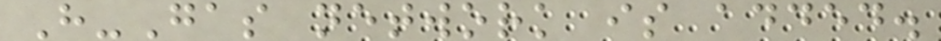H-Gas network is added.
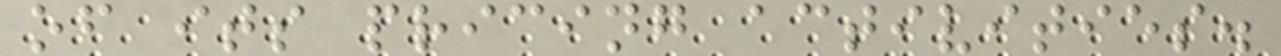of its pricing activities.
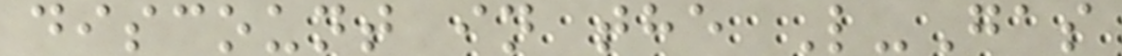discount in the L-Gas
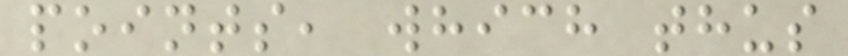points, which thus
